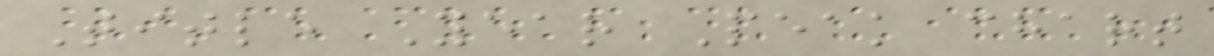Title Year Peak chart
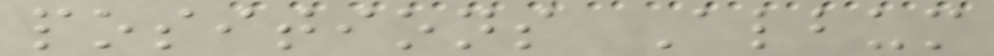positions Album
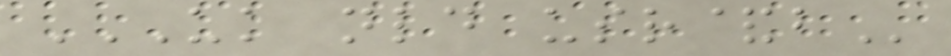UK NLD USR&B
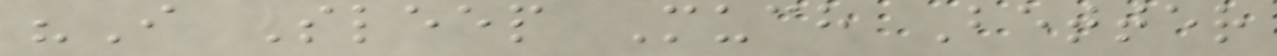"I Sleep Much Better
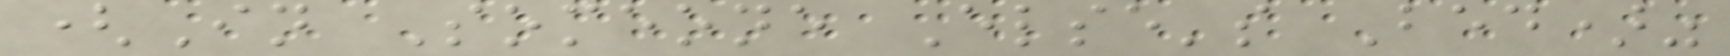(In Someone Else's Bed)"
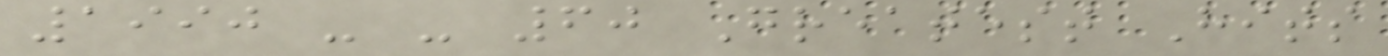1990 - - 60 Greatest Hits
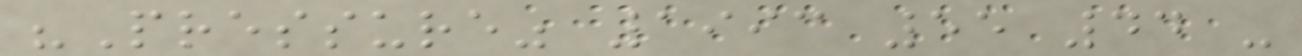"Pressure" 1993 55 44 -
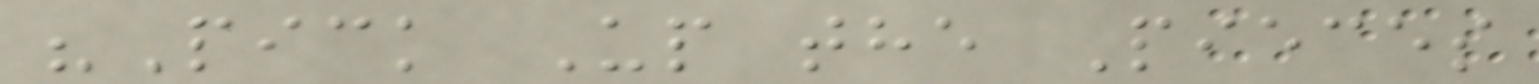"Pick Up the Pieces
